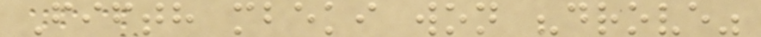Fifth mbeki won "drove"
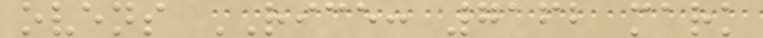ovens RICE: 7162 mark
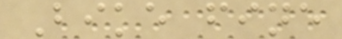Bike fine
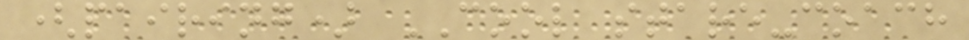(pairing) COOL stare-coach
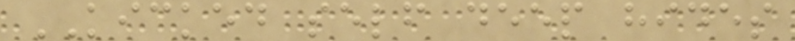KICKED self deep hides
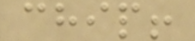chip!
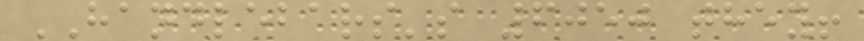HANDLEBARS's 6050 they!
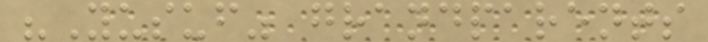"Yusuf" grandparents
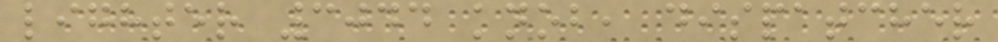lighter 3044 knob, dispatcher
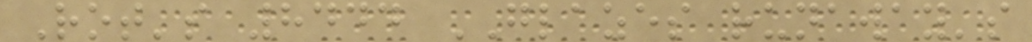Rot's 8444 GLAZES runaway's
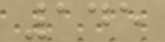145
